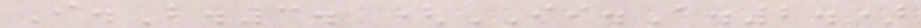I.B.3. (II.A.2.)
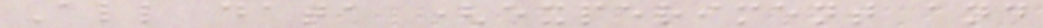All data (experiment and
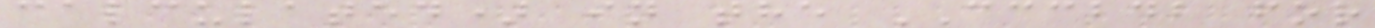calculated) in the CCCBDB for
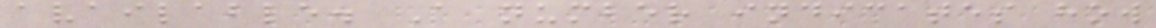available. A number indicates how
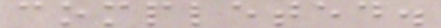completed.
